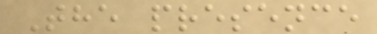The presence
